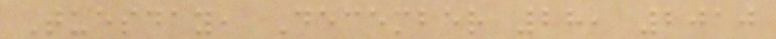Tuesday, December 28, 2010
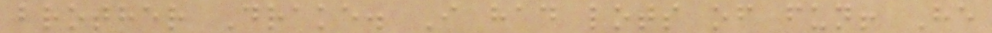brother Drake. I had lots of fun! He
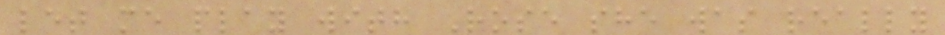let me play with Rose she was really
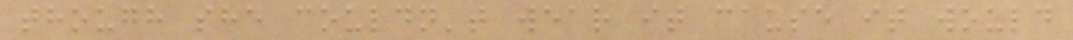though she couldn't wear it cause it would
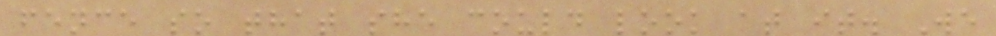fence so that she could look at it. We
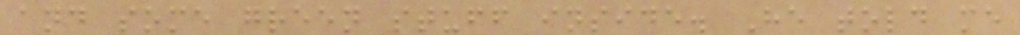and some green stuff inside. He told me
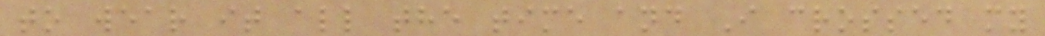to wear it all the time and I crossed my
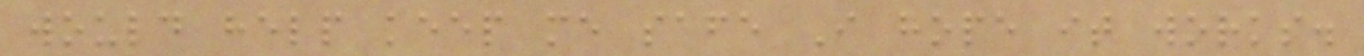would help keep me safe I hope it works.
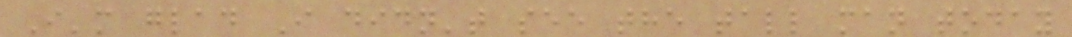I'm glad I didn't see the tall man today
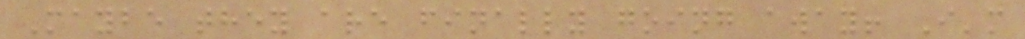Maybe they are finally going away! I'm
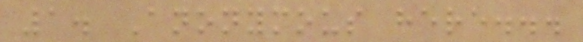1. Anonymous here...
